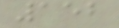152
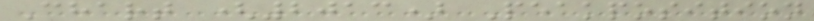Chart (2013) Peakposition
